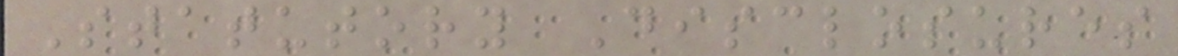Statutory Disclosures
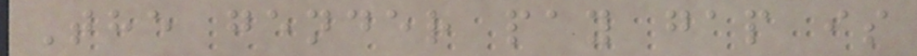The gender pay gap is
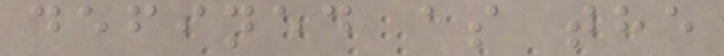defined as the
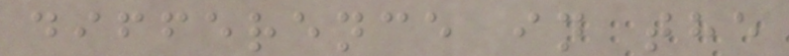difference in the
